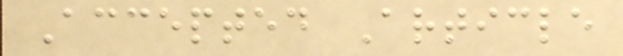Accepted Article
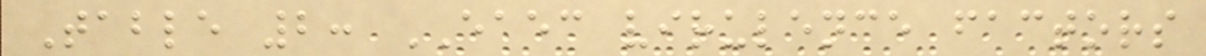Table 2: EAEC virulence factors
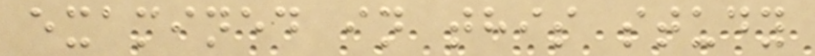examined in this study
